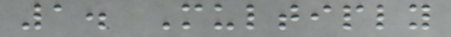1. Multiply
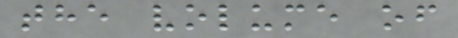the volume of
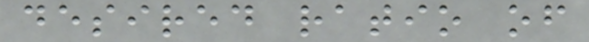desired ratio of
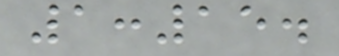1:15.
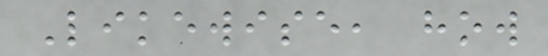Likewise, how
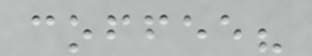coffee?
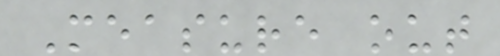Measure out
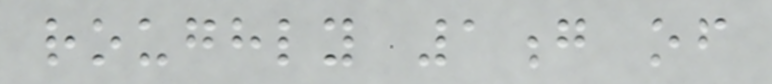roughly 1g of
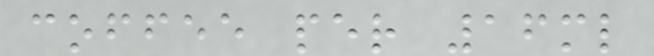coffee per 16ml
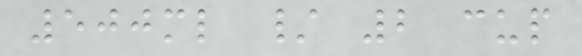500ml / 2 cup
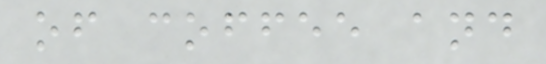of coffee and
